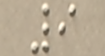9
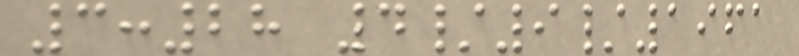3:28 4/9/1961
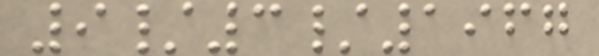9/3/1967
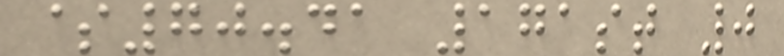$70.41 171st 0
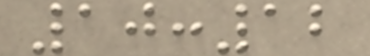10:12
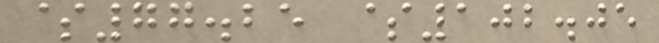$77.25 $102.05
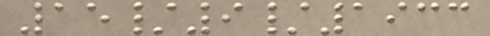15/9/1933
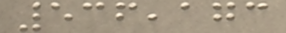536,173
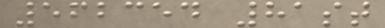562354 81st
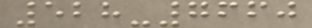528-7660
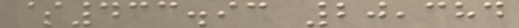$433.93 20,384
